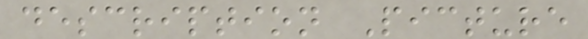description Picture
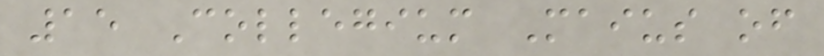15 Collegium Maius of
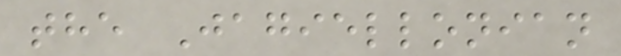the Jagiellonian
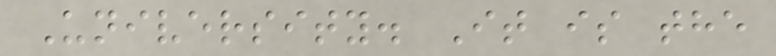University. It is the
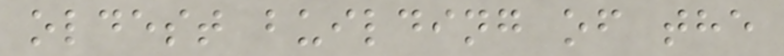oldest building of the
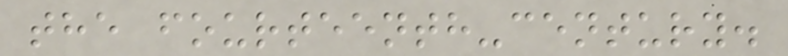the fourteenth-century.
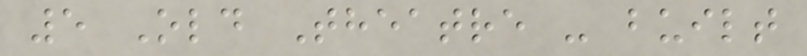5 Old Theatre - built
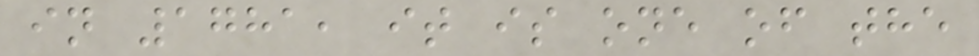in 1781, it is one of the
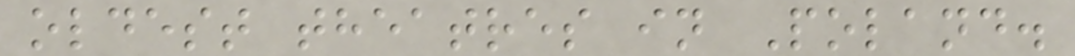oldest theatres in Poland.
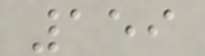159
